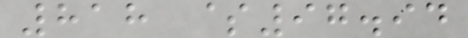818 $97.94
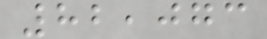82,073
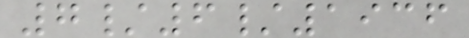7/6/1936
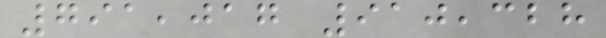791,017 910,328
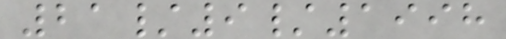21/9/1998
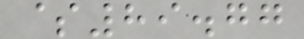$89.77
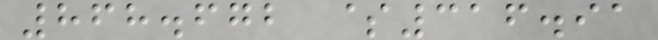868.672 $316.91
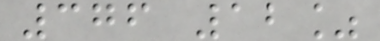376 12%
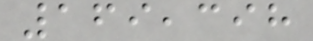169,398
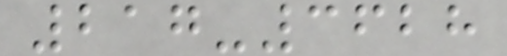217-3628
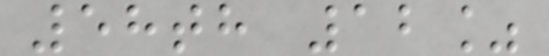58th 12%
